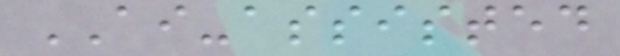AI-assisted
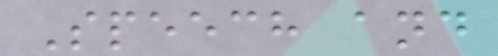Speech and
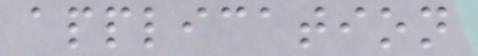application
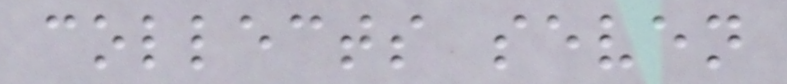collects seven
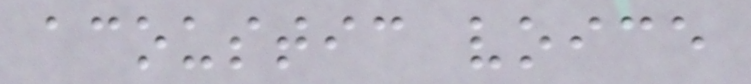acoustic voice
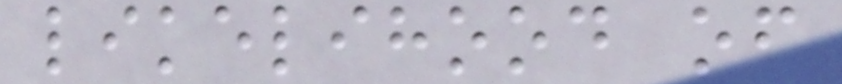likelihood of
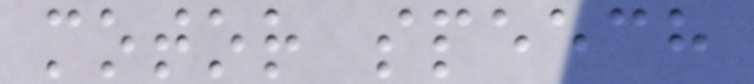motor speech
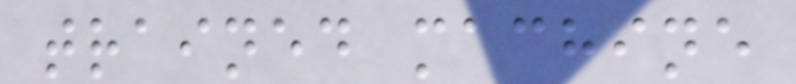trained machine
